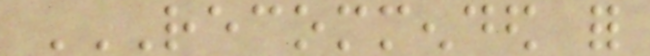RECOMMENDED FOR
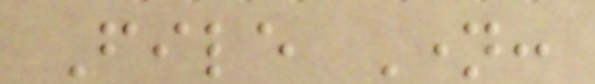File Name:
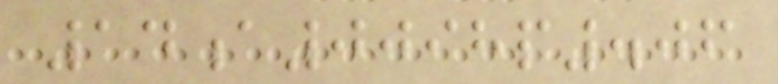14a0098p.06
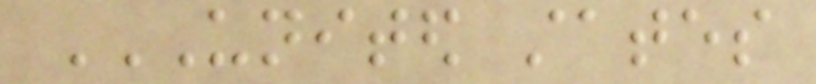UNITED STATES
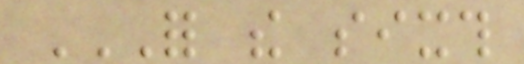FOR THE SIXTH
